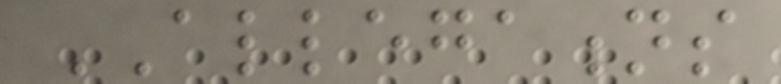ALLEGATIONS
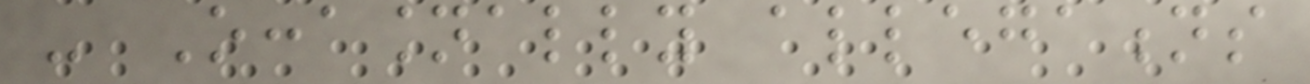- Occasionally allegations
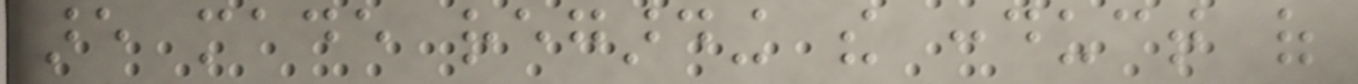are made regarding the conduct of
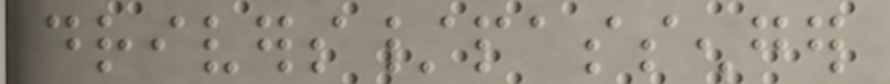drivers/passenger
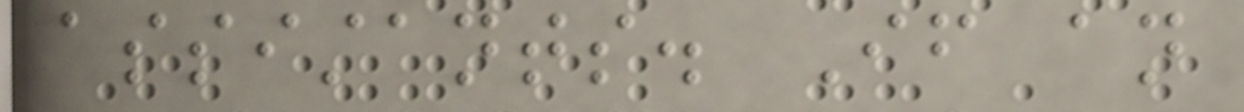assistants. If an
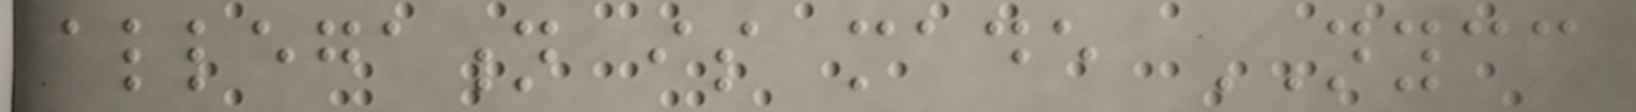allegation is made NYCC
